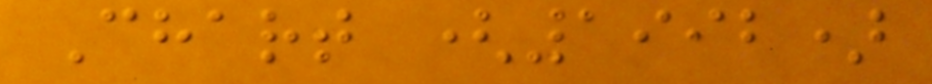Chart (1992)
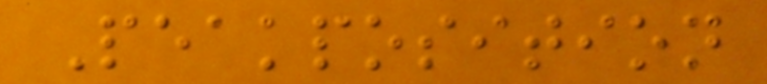Peakposition
